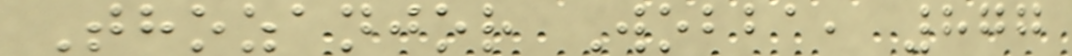Thozanjor Wobba, 877
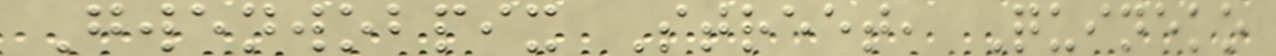Gwenwobpix Street, Quineko
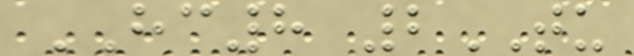HC8 2TU
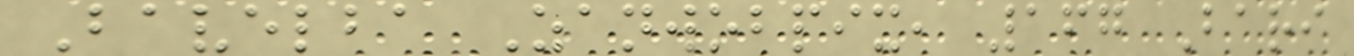Bavelba Zanwobpix, 167 Bari
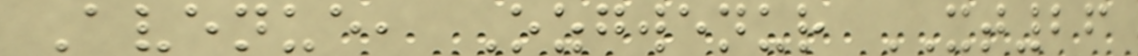Avenue, Ozgwenur XT26
